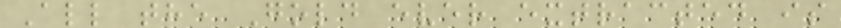All the Gold ever extracted is
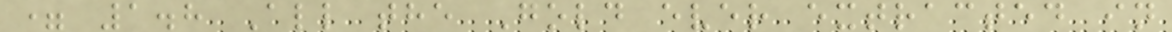= 1.8 All the Gold ever extracted in
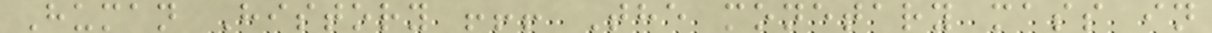Human History !!! The monetary mass in
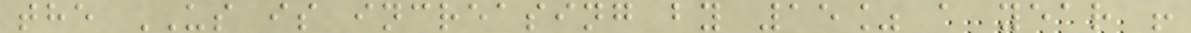the US is increasing by 15% a year !
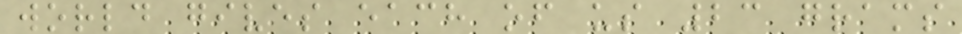world gives each of us 23 grams
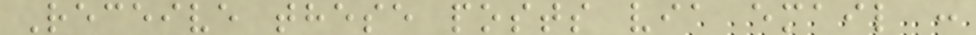Receive these posts via email :
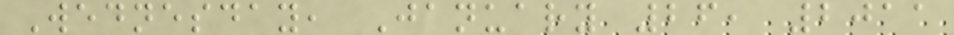Wednesday, January 26, 2011
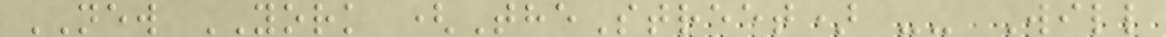NEW YORK (TheStreet) -- Will
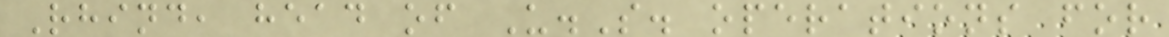Rhind, head of U.S. operations for
